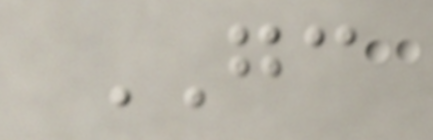GC
